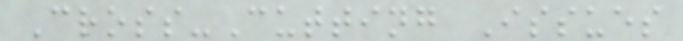Cross-Cutting Issues
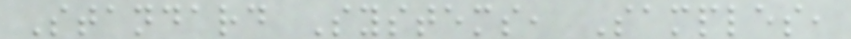Standard Systems, Samples,
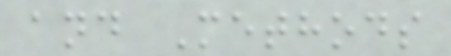and Methods
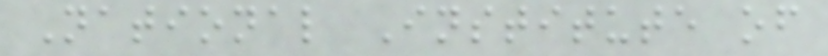National Institute of
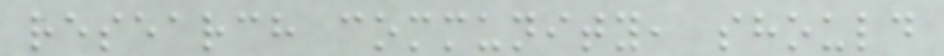research community, should
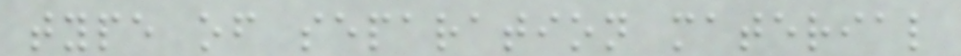type of separation material
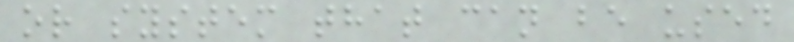or system that can be used
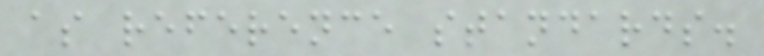as reference standards.
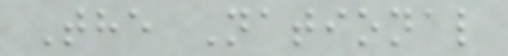The National
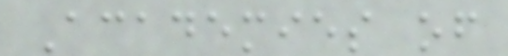Academies of
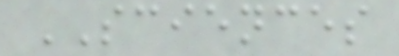SCIENCES
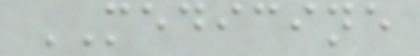MEDICINE
